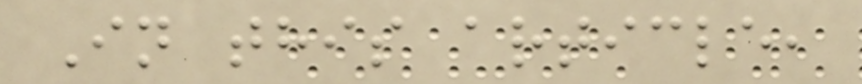In this article,
